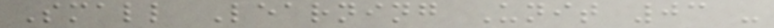Small Learning Unit 03 -
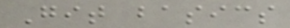Git basics
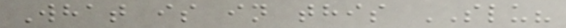What is in this SLU?
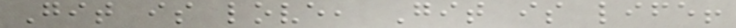Git is love, Git is life!
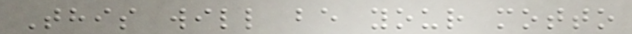This will be your motto
